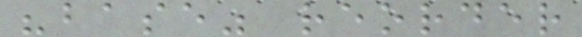"base" reorder
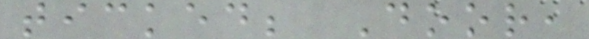ticked; Door,
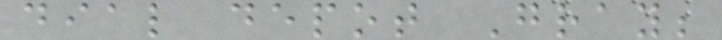dial depot Gray;
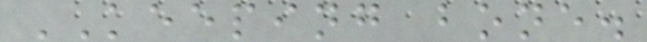KEEPING bone.
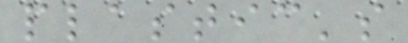plastic's
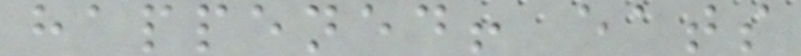happened! eats
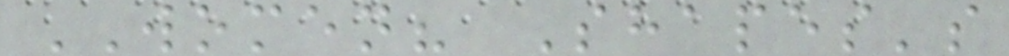WOMEN? Shapes's
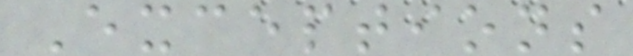Exceptions
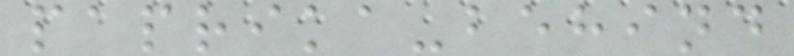paprika-behind
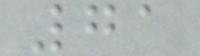71
